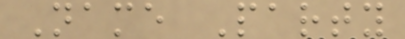Name Party
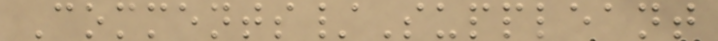Comments/Suppleant
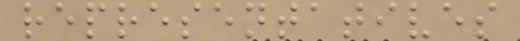representatives
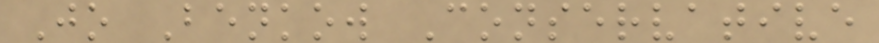Jo Benkow Conservative
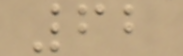62
